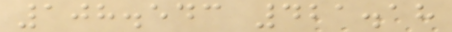108.543 421.18
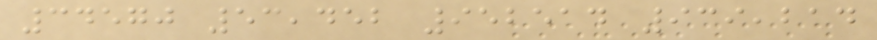34570 53,452 952514 939,214
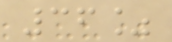36%
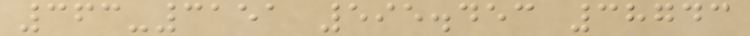363-3151 595.453 38743
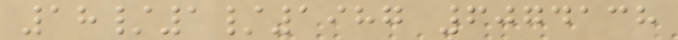18/1/1987 6074138
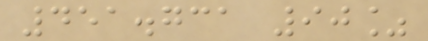451.731 90%
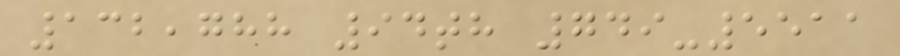132,788 94th 749-5511
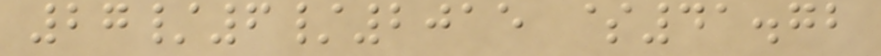27/6/2015 $41.72
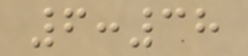6:38
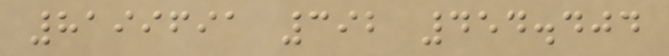8199691 392 454.404
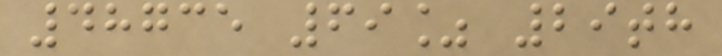48735 69% 29th
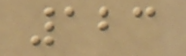123
